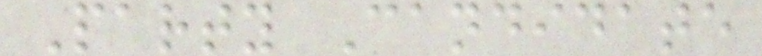Party Candidate
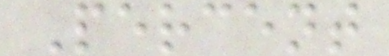Percent
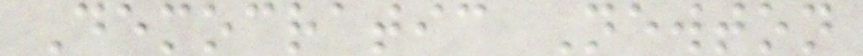Democratic Newton
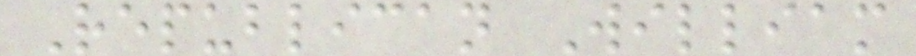Republican William
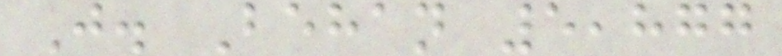J. Behan 5,877
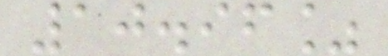10.96%
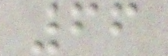66
